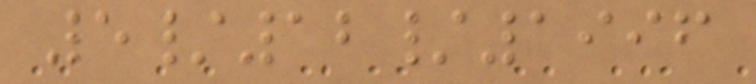5/12/1996
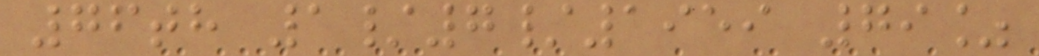76th 1/7/1959 79%
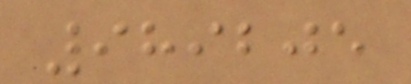989205
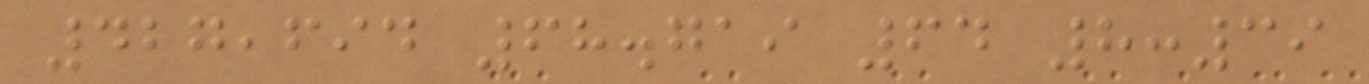427,694 68.719 64 8:39
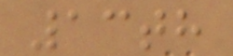13th
